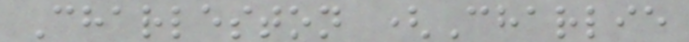Charleston (Charlie
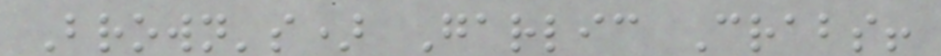Brown's) Garlic Crabs!
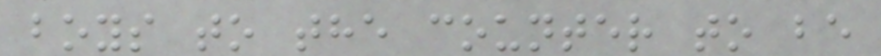boys to the counter to be
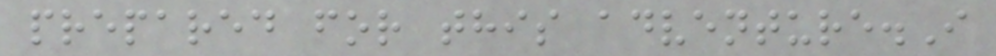prepared for this adventure.I
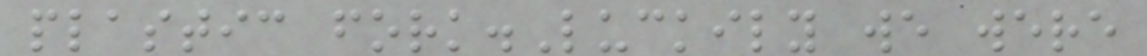plastic fork.Luckily we were
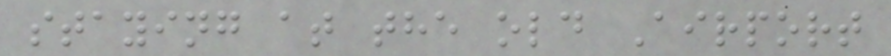staying at the old Airport
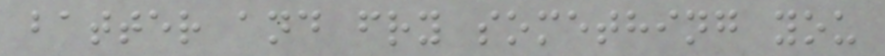batter and fry something you
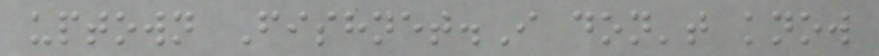uptown Fishnet.I don't know
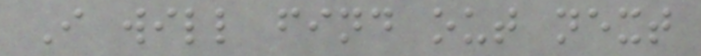I will find out next
